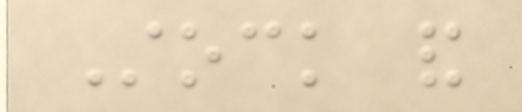Stock and
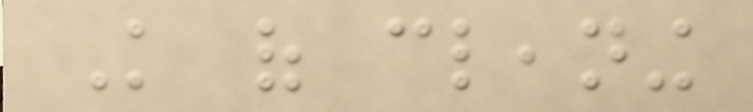Knowledge of cleaning
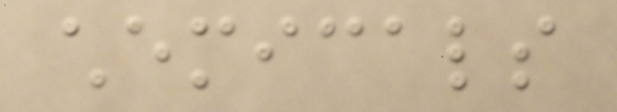chemicals
